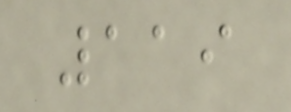119
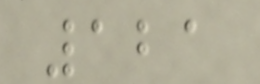121
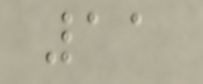11
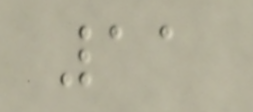11
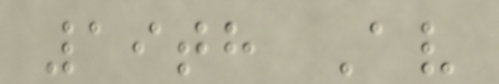19th Av
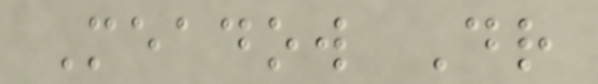Meadow Dr
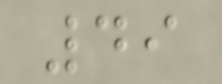49
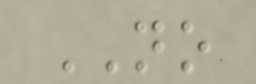NO
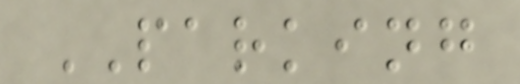PARKING
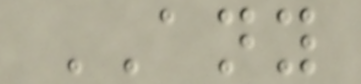ANY
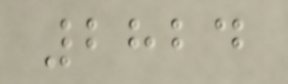2824
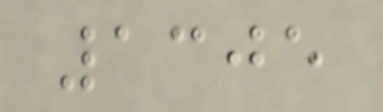1305
